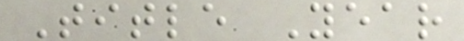Title Year
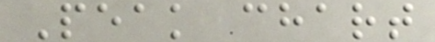Peak chart
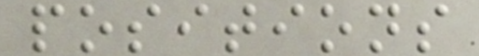positions
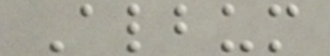Album
